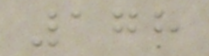178
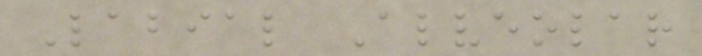Labial Alveolar
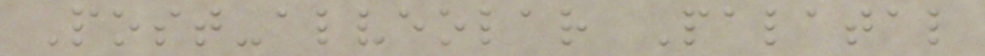Post-alveolar Palatal
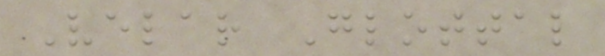Velar Glottal
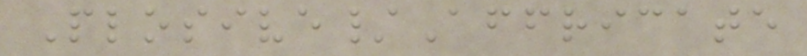Plosive/Affricate
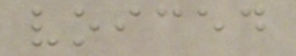voiced
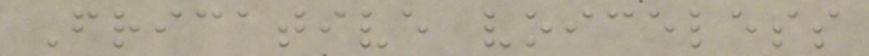Fricative voiceless
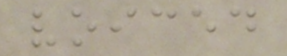voiced
